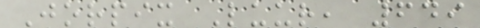Jorpix Luur, 649
